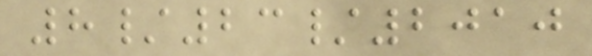8/23/2010
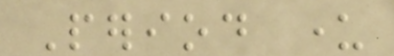Period under
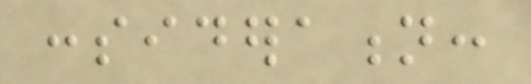consideration:
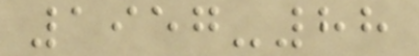1957-88
